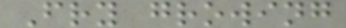Fry growing
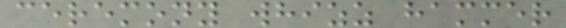ceremony whizz hammer
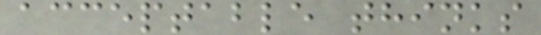acceptable thinks
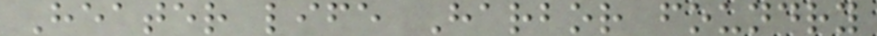Heater life Harbor foundry
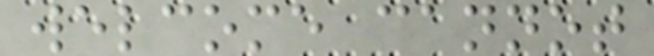welcome cannot
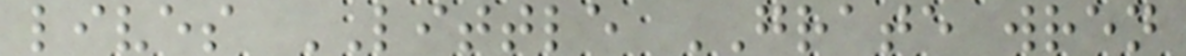lives LITTLE GRATE wren
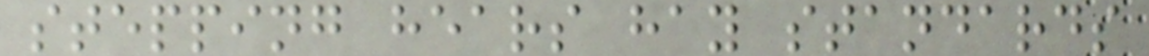stepping hears hay standards
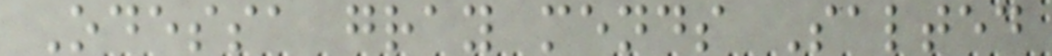Odessa gray mends Salted
